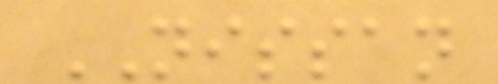NISSAN
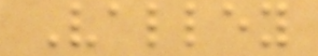Valley
